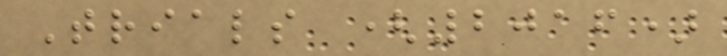Trials (2016)
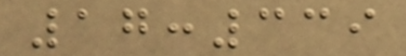17:339
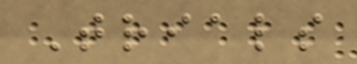Trials
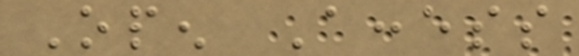Open Access
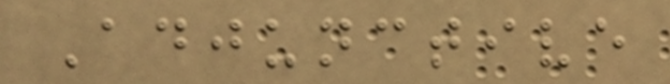Adjunctive
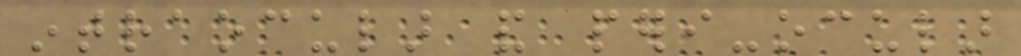intraocular and peri-ocular
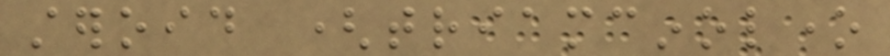steroid (triamcinolone
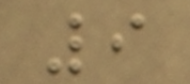9
